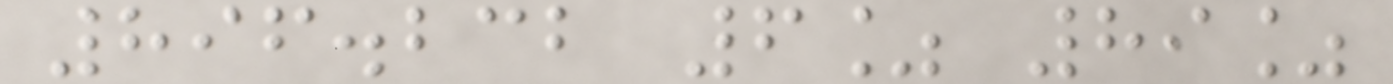896.232 6% 89%
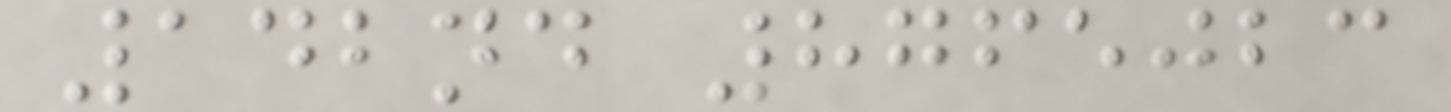142nd 8765023
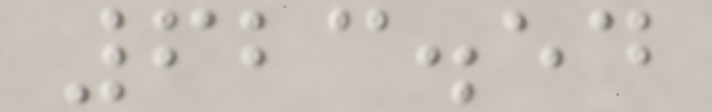623.54
